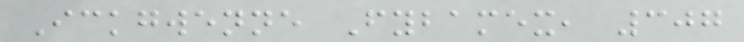Ickgwenne Fybamex, 307
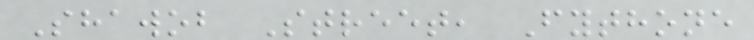Shawob Street, Fythone
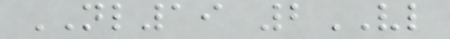NL19 2VL
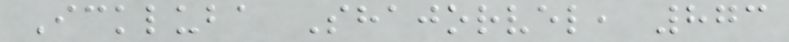Ickluba Shajorvel, 873
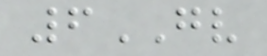6GV
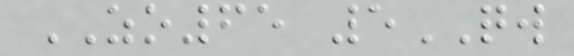ZO65 5QW
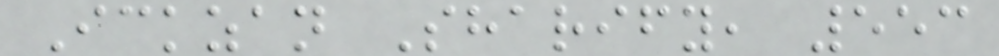Ickzan Sharify, 553
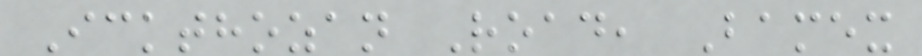Ickthozan Road, Bamex
